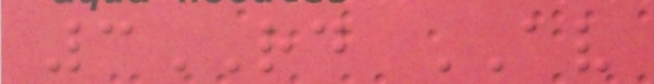3RD AV
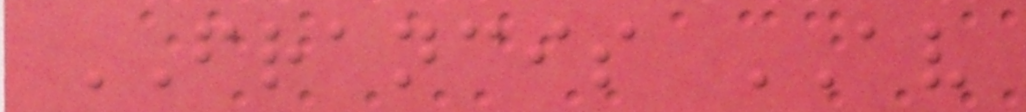FRANCIS AV
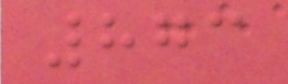873
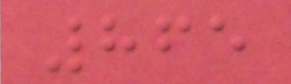865
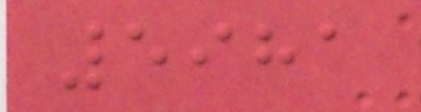5981
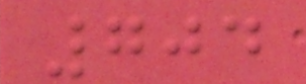704
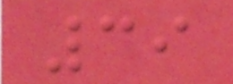39
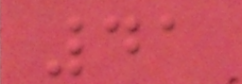41
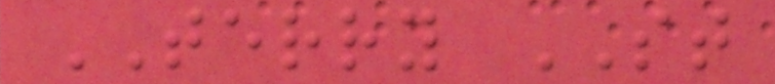TERRY ST
